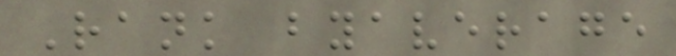Rank byaverage
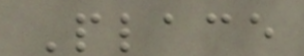Place
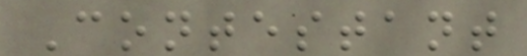Contestant
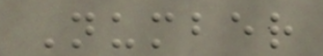Number
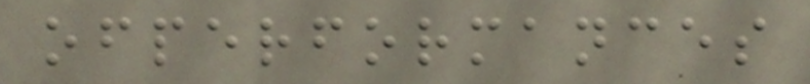ofperformances
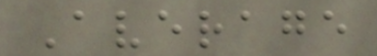Average
